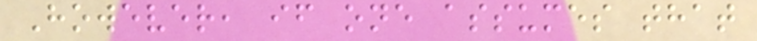However, if one assumes that
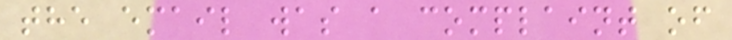the email was a complaint of
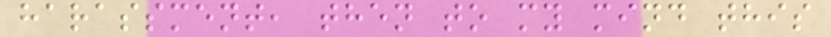harassment, then to my mind this
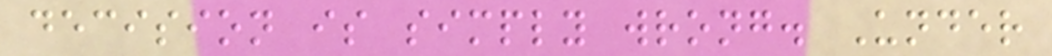decision is simply wrong. Under
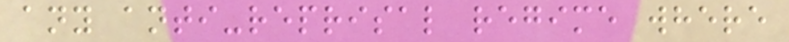any anti-reprisal regime where
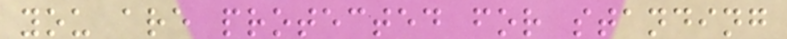you are protected for standing
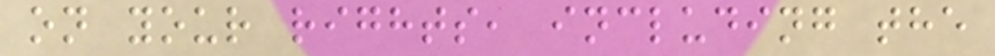on your rights, including the
